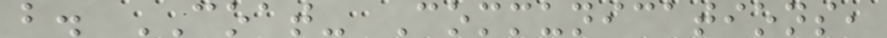b. COAT- Communications,
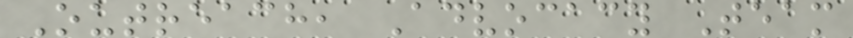Outreach, Advocacy Team
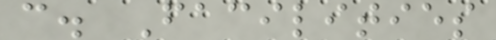c. Facilities
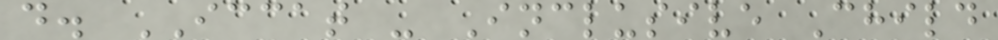d. ICCAT - Inclusive Child
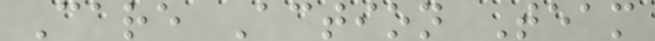Care Action Team
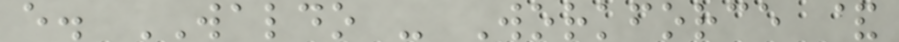e. WALDO - Workforce &
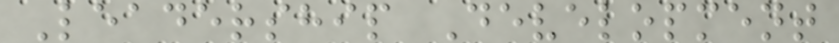Leadership Development
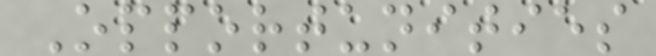Opportunities
